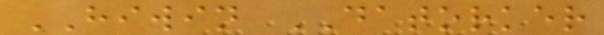HIWIN DATORKER
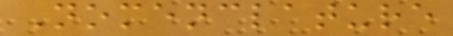Nomenclature
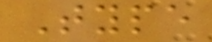Type
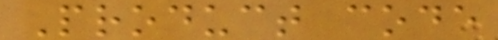Product code
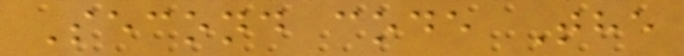Second code The
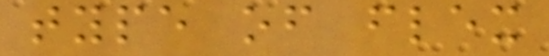type of flex
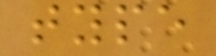type
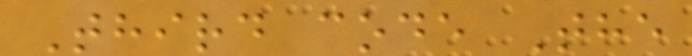Third code The
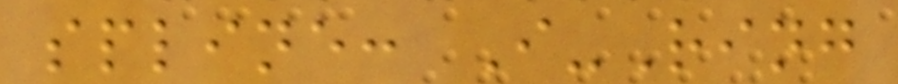spline: I-Ring
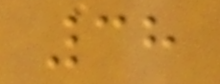38
